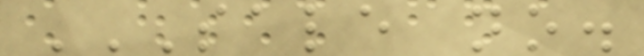SALE NO.
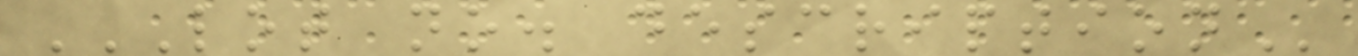LOT NO. DESCRIPTION
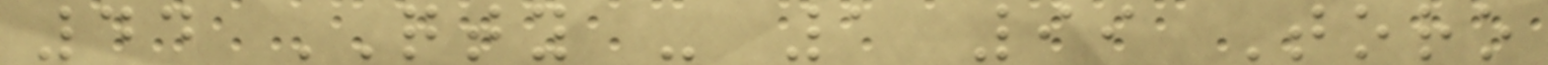44 QTY - 1 99 Toro
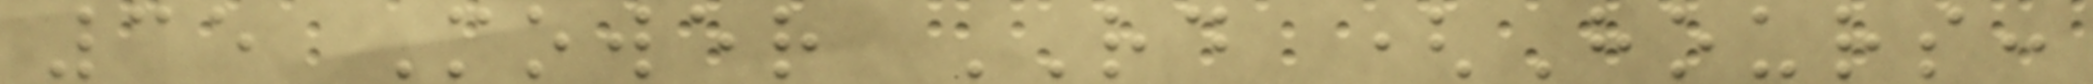35 Mower RD (Hours:
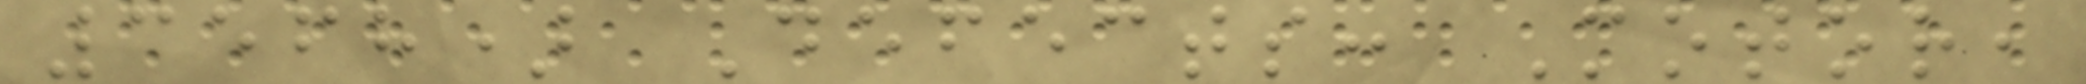3568) Defects: Motor,
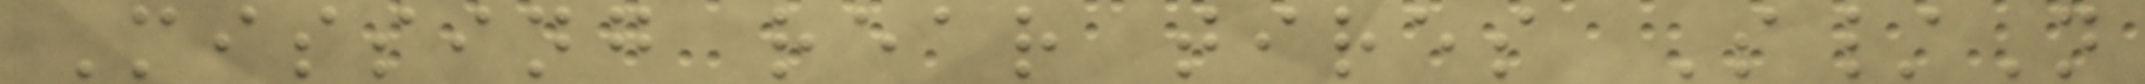Missing rear tires S/N
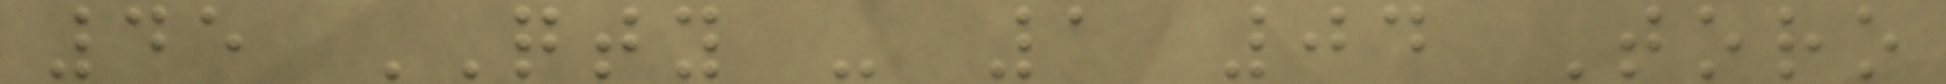45 QTY - 1 04 Toro
